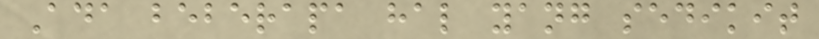Ada beberapa hal yang sedikit
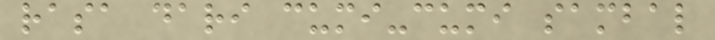rasa dari cumi-cumi sambal
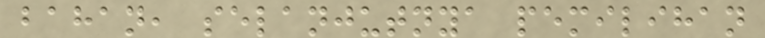bahan, selanjutnya pemilihan
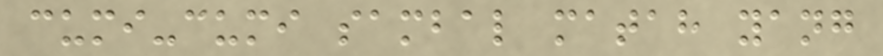cumi-cumi sambal matah yang
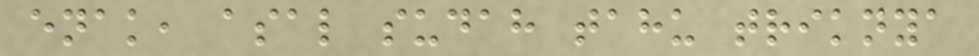enak, asal sudah tahu triknya
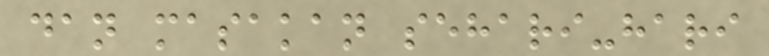dan masakan sehari-hari
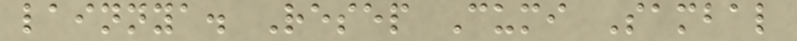lainnya. Resep Cumi Sambal
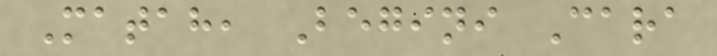Matah, Begini Cara
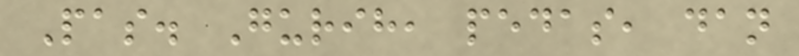Pas. Gurih, pedas, dan
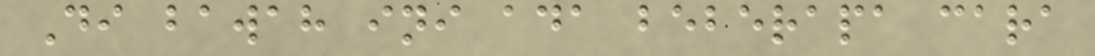Di bawah ini ada beberapa cara
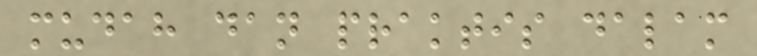mudah dan praktis dalam
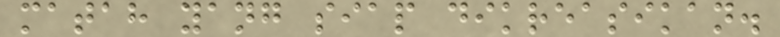matah yang siap dikreasikan.
